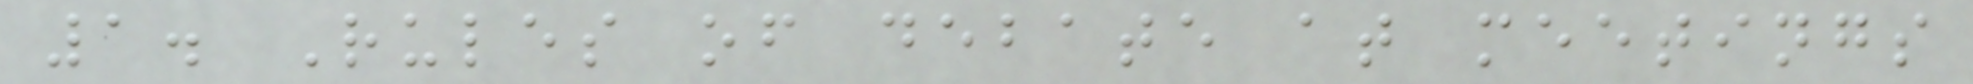1. Rules of debate at meetings
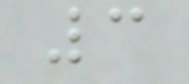3
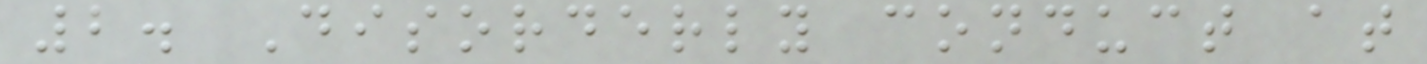2. Disorderly conduct at
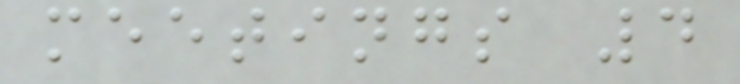meetings 4
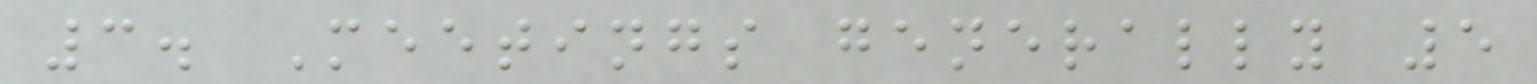3. Meetings generally 5
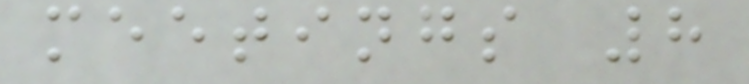meetings 8
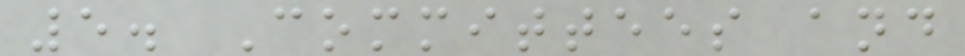5. Committees and
